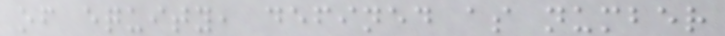of equity, defined as number
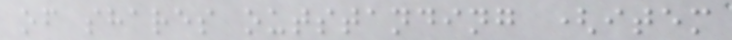of shares outstanding (item
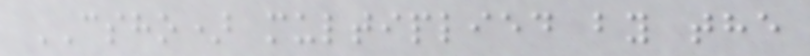CSHO) multiplied by the
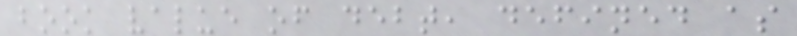book value of debt, defined as
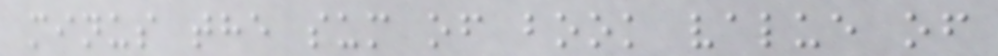minus the sum of book value of
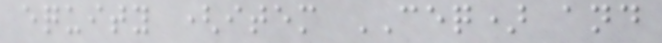equity (item CEQ) and
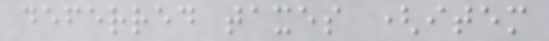deferred taxes (item
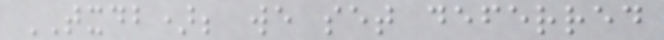TXDB); we set deferred
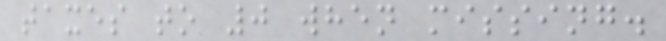taxes to 0 when missing.
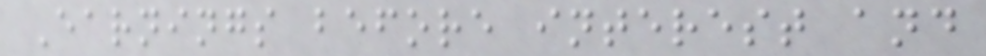Earnings before interest and
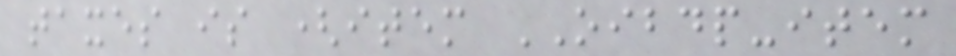taxes is (item OIBDP-item
